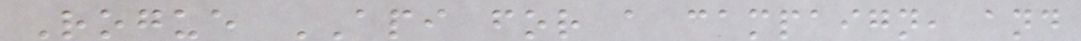Rogue API for a campaign, and
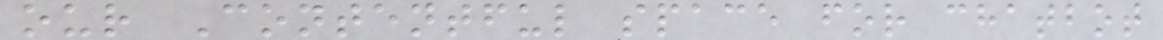our Contentful space for chatbot
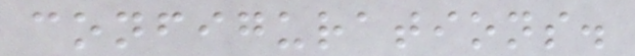configurations.
